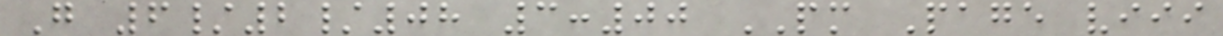G 6/2/08 3:00 PM Page viii
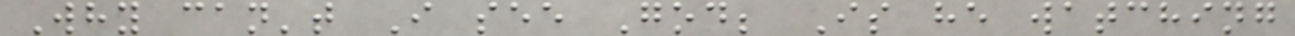Why can't I see God; Is he watching
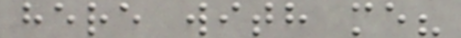here with me?
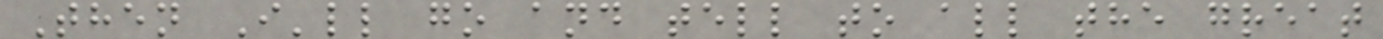Then I'll go and tell to all the great
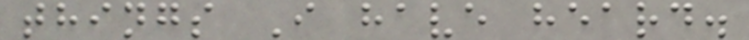things I have heard.
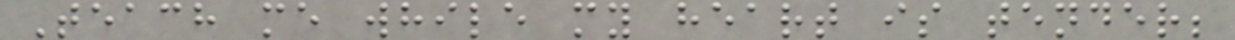Teach me while my heart is tender;
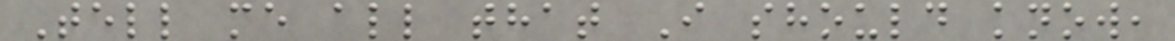Tell me all that I should know,
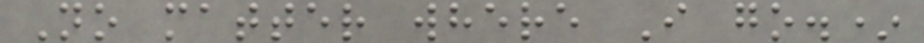No matter where I go.*
